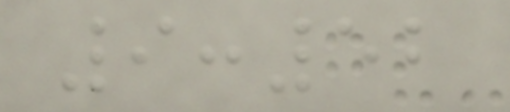9:52
